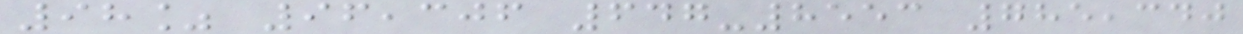98% 96,306 647-8553 785,340
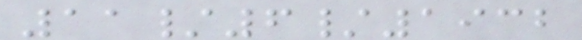11/6/1932
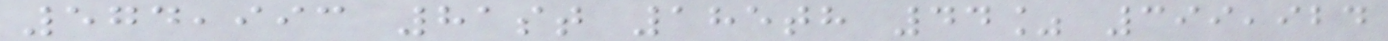574,993 81st 185th 44% 399,924
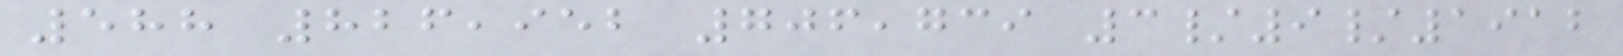588 826,952 706,739 3/9/1912
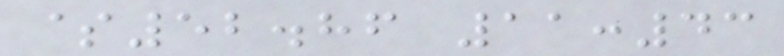$52.86 11:43
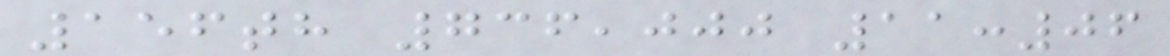156th 736,000 11:06
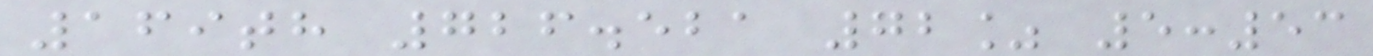169th 726.521 72% 5:53
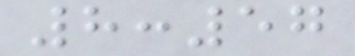8:57
